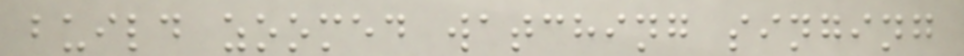build zoomed watching singing
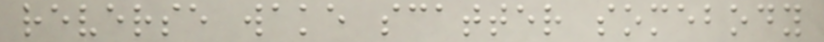reverse wake scatter somebody
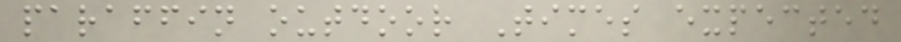paraffin outdoor Times expected
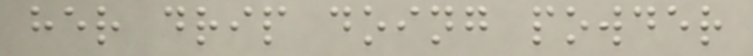her drip doing powder
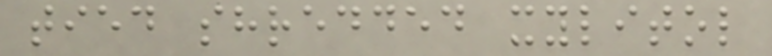tied shredded xylitol
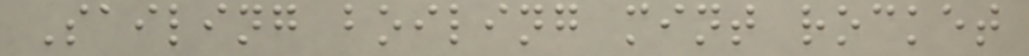Sailing boiling mint rocket
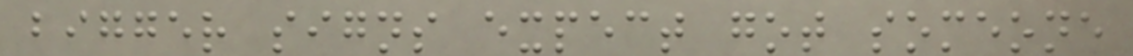bigger signs expect got someone
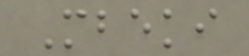Mbeki
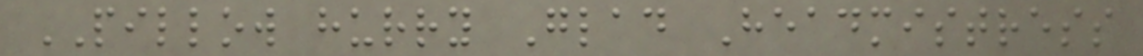PILLOW hurry Glad Headmistress
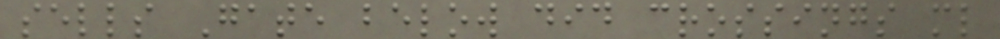sells Gate below did crossings ml
